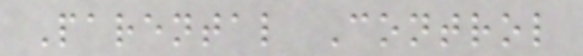Parental Control
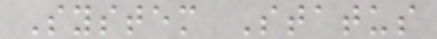System Status
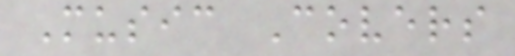Music Covers
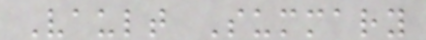Vault Summary
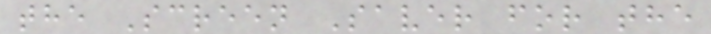the Screen Saver for the
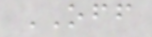OFF
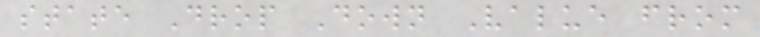state Drop Down Value from
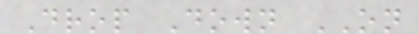Drop Down ON
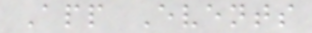App Events
